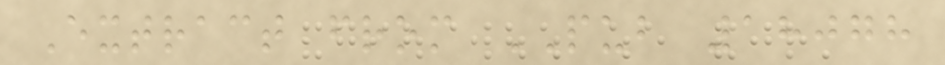Extract from PUB 18078
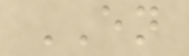EN
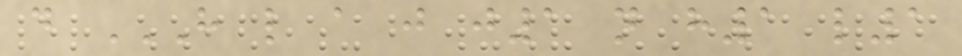d H L A J J1 N H1 L1
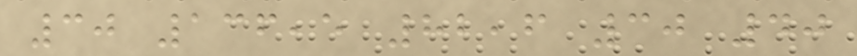30 136,5 82,6 30 40
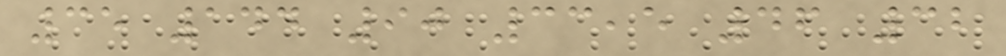35 144 90 33,5 46 32
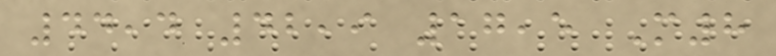44,4 42,9 17,5 M8
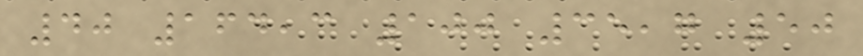40 164,3 100 35,7 50
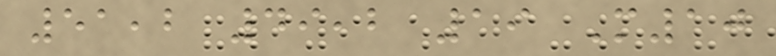51,2 49,2 19 M10
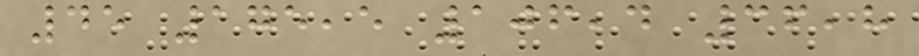45 175,5 106,4 36,8
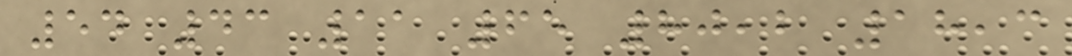54 43 11 65 80,2 18,3
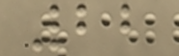22
